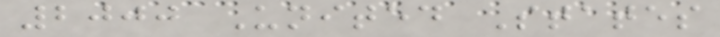2000 United States
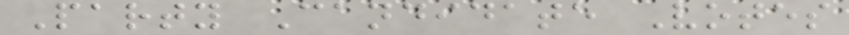Party Candidate Votes
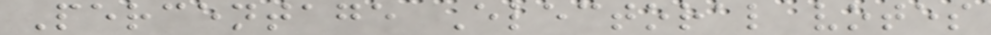Percentage Electoral votes
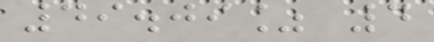49.09% 4
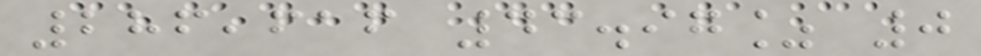286,616 43.97% 0
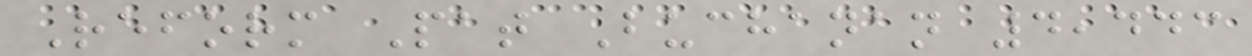Reform Pat Buchanan 4,443
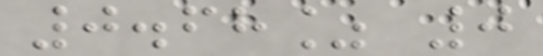0.68% 0
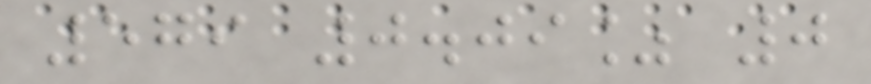579 0.09% 0
